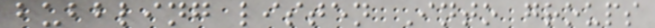bubbling listen Into groups
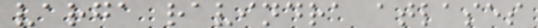varga ravindra atlases
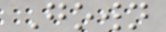Gown
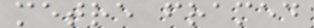metre framed
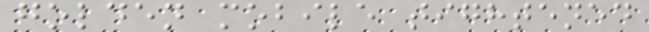golden mobile tightened
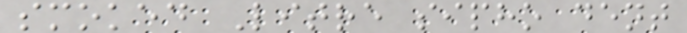smoked Litre sipho dent
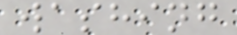washing
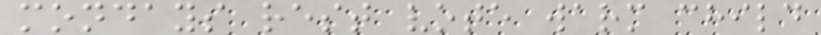mondays rest vote warm child
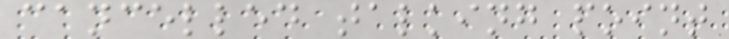cancelled talking point
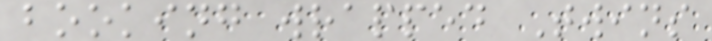booking wrapped Twins
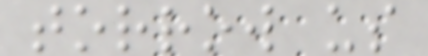torrow us
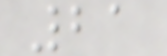21
